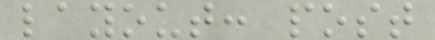layout: post
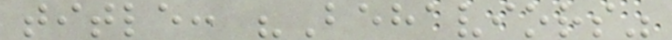title: "Behaviors"
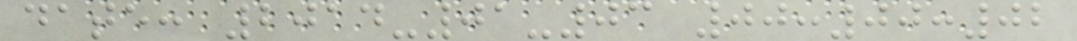date: 2014-01-03 00:00:02
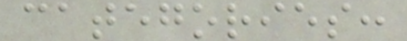categories:
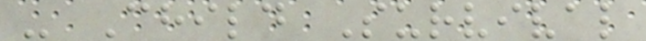- Child Survival
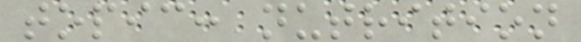topic: nutrition
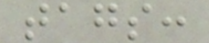tags:
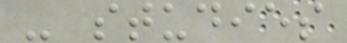- studies
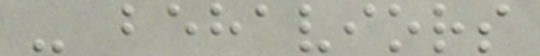- behaviors
